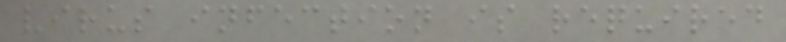virus infection is required
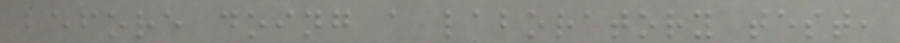before doing a laboratory test,
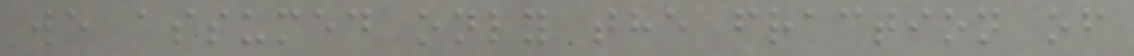we assumed only the fraction of
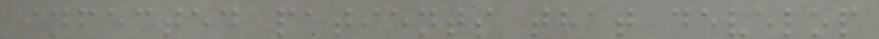infected patients that develop
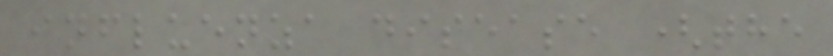influenza disease (the
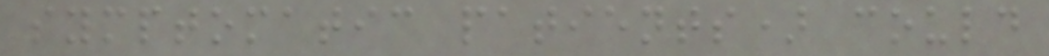symptomatic patients) could
